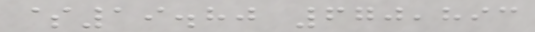$19.80 670,893
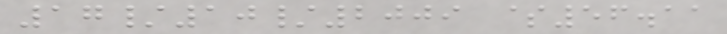17/10/2009 $56.11
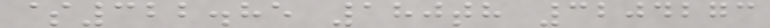$322.85 180th 3204273
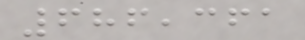686,361
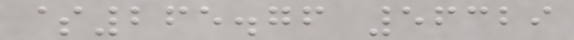$265.76 56329
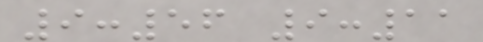9:56 9:11
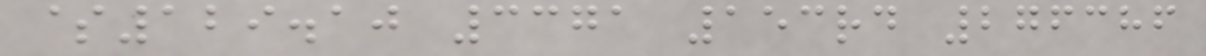$129.10 3371 153rd 276386
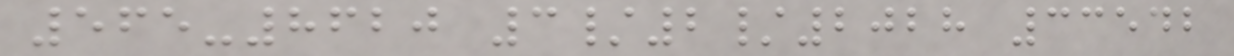565-8620 3/2/2028 33542
